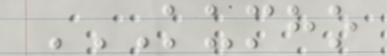KUMHO
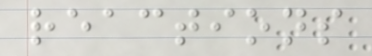reactions
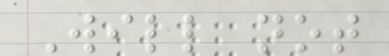Will not
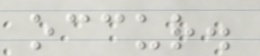occur.
